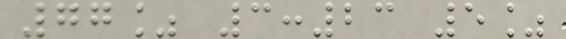77% 3:23 5%
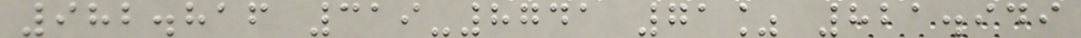982.816 319-8741 71% 821.949
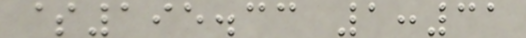$195.33 1:31
